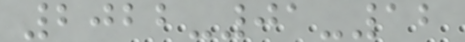2022-01-12
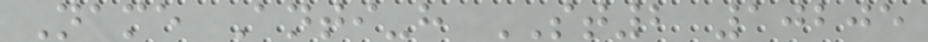Name Anti-h ST2 10205
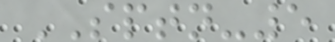SPTN-5
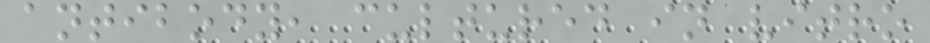antibody, cultured in vitro
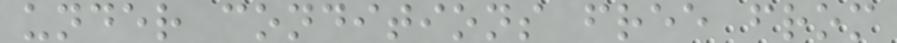under conditions free from
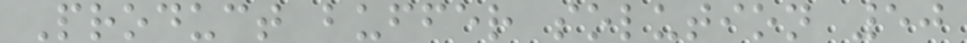Product buffer solution 50
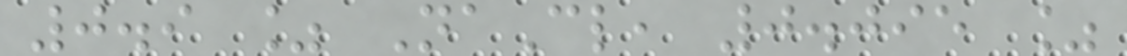0.9 % NaCl, 0.095 %
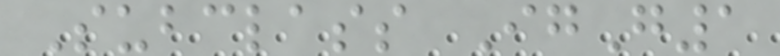Subclass IgG1
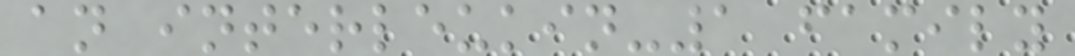an interleukin-1 family
